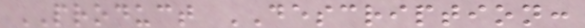PRODUCT DESCRIPTION:
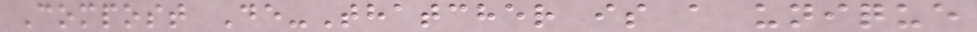Compost De-Thatcher is a unique
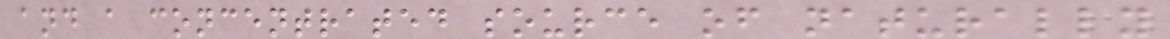and a concentrated source of naturally
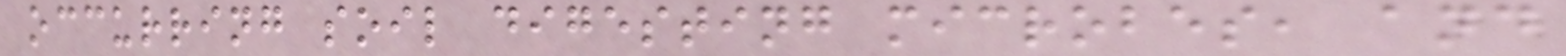occurring soil digesting microbes, and
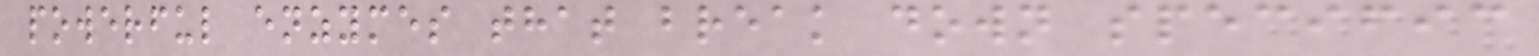powerful enzymes that break down specific
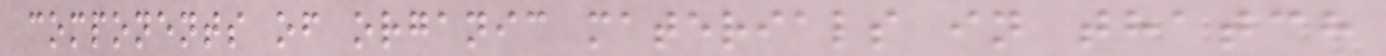components of organic materials in thatch
